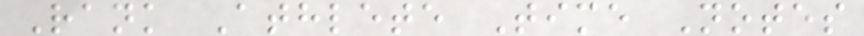Rank Athlete Time Notes
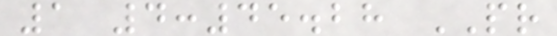1 4:45.28 PR
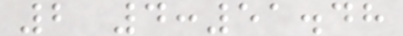2 4:51.48
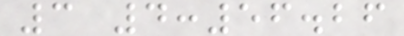3 4:56.26
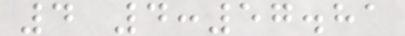4 4:57.81
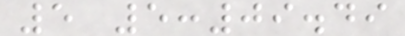5 5:09.49
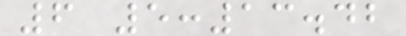6 5:13.42
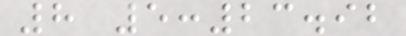8 5:23.92
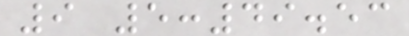9 5:49.53
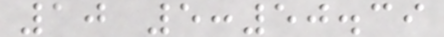10 5:50.39
